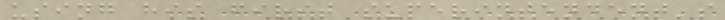using his first superintendent's
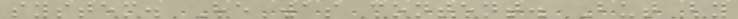system. He was content. But by
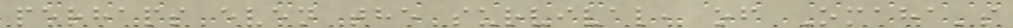perhaps even the survival, of Omaha's
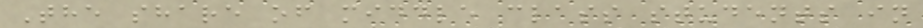The share of middle class students in
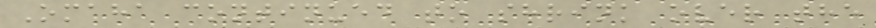Omaha continued to shrink over the
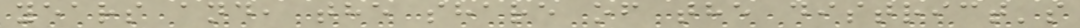years and, the share of the district's
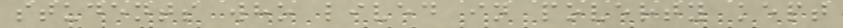students who lived in poverty kept
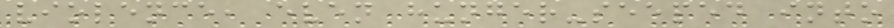violence, even hunger-seeped into
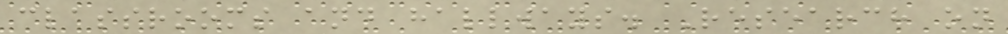classrooms and hallways. Research on
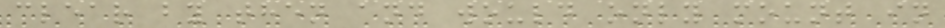clear by then and would only mount in
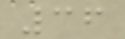36
